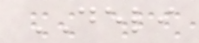DELI
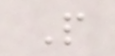P
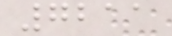7211
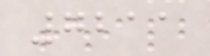7211
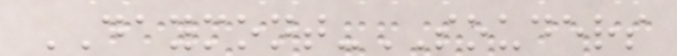DAYMONT-SOUDERS
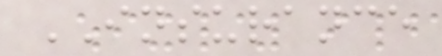INSURANCE
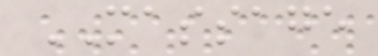MASSAGE
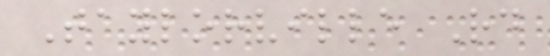Taylorville Rd
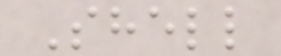Shell
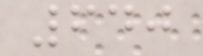640
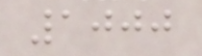1000
